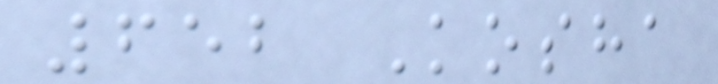652 Kosha
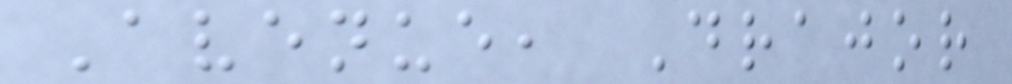Avenue, Drajor
